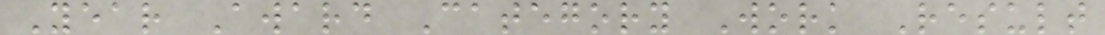Year Award Category Work Result
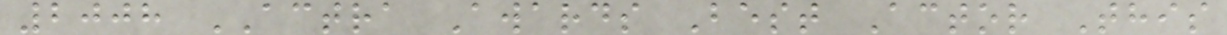2008 ACTRA Awards Best Actor This
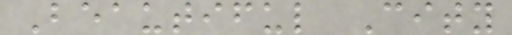Beautiful City
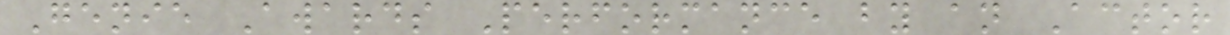Genie Awards Performance by an Actor
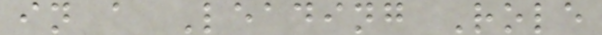in a Leading Role
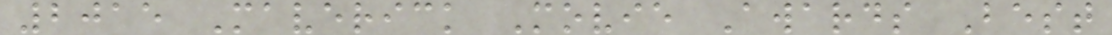2015 Maverick Movie Awards Best
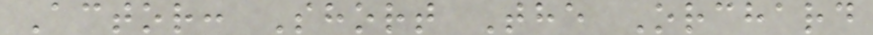Actor: Short The Orchard
